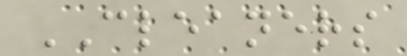CLEANERS
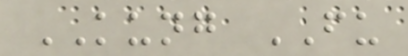KUNG FU
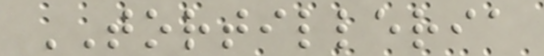TORTILLERIA
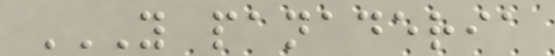Y PANADERIA
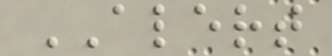ALERT
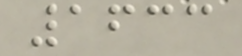1633
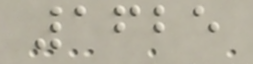1625
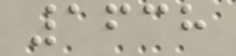1638
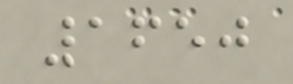1650
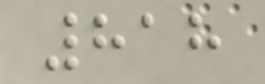818
